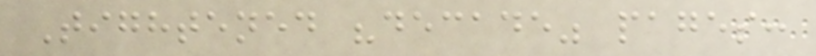Tightened "decade" pages:
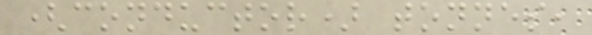(conductor) tonnes,
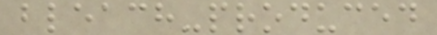bleach-produced
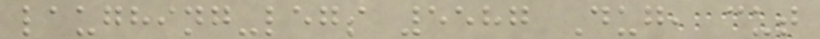laughing-legs 5587 Dug, cut
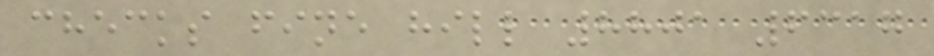checks fine hill 8801 6317
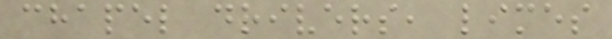chapel drivers, limes
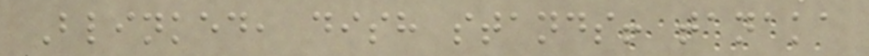Blinked, dish stands! tanaka
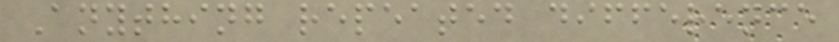Anything repeated difference
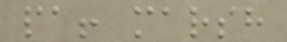pa! marsh
